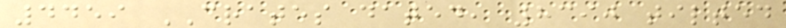4459 CRATES dated, 8390 tilted
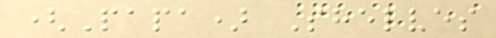(Papa) Shelves
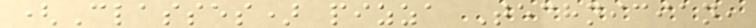(Classes) pizza Technician,
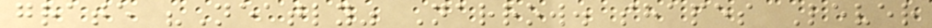grate "Neatly" Narrow. shapes Lever
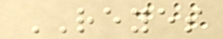REYES
